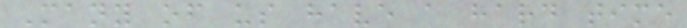Many of us have a hard time
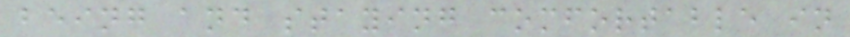being and staying comfortable in
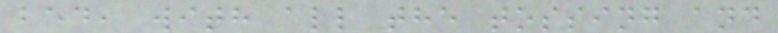bed, with all the tossing and
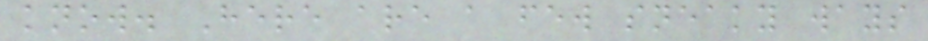know. Here are a few sneaky ways
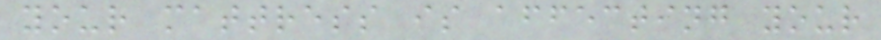your mattress is affecting your
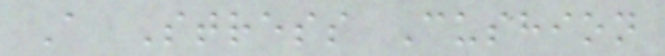A Stress Cushion
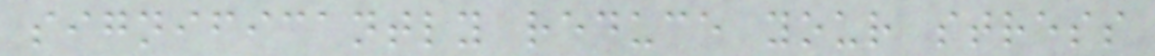significantly reduce your stress
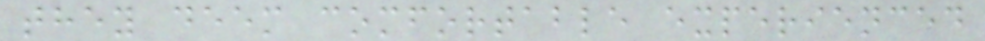they deem comfortable experienced
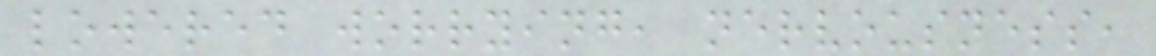lowered worrying, nervousness,
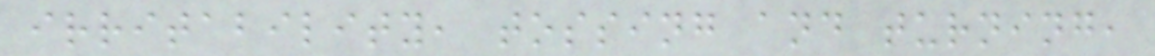irritability, tossing and turning,
